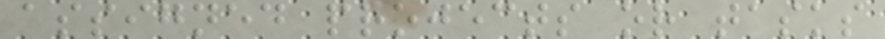assigned projects or tasks
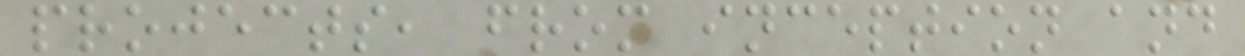projects, from inception and
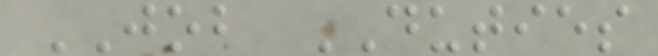JOB DUTIES
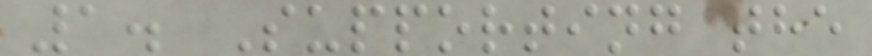1. Supporting the
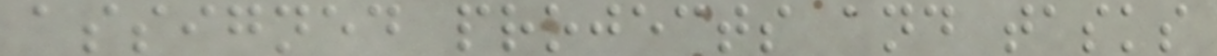assigned projects and tasks
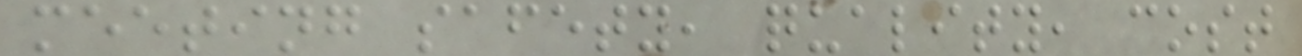meeting safety, quality, cost
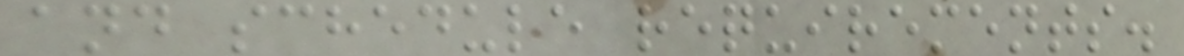and schedule requirements.
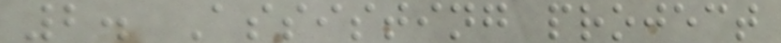2. Assisting project
